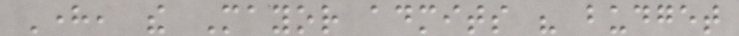Here, the Mayor admits his budget
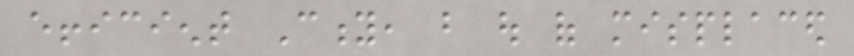efficient City, but out of misplaced
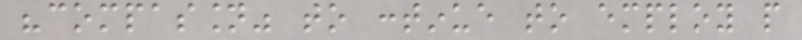"compassion" to continue to employ people
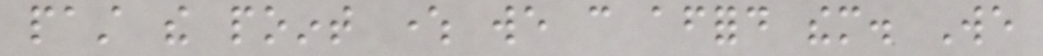past the point where we can afford them. We
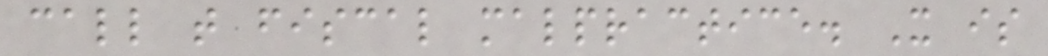call that fiscal malpractice. It is
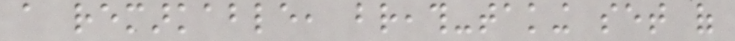a remarkable, breath-taking set of
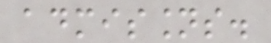admissions.
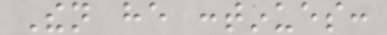Then he continues:
